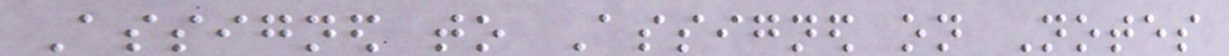Assigned to Assigned on Notes
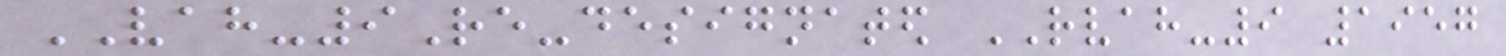VAH-9Re-designated RVAH-9 1957
